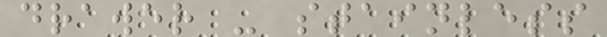drawer - stainless
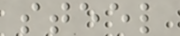steel
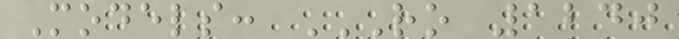Models: RO 1240
